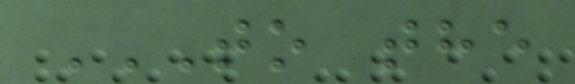TO THE
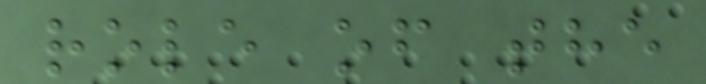role of the
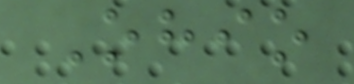Ohio
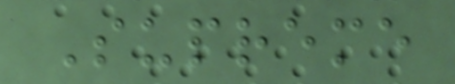Supreme
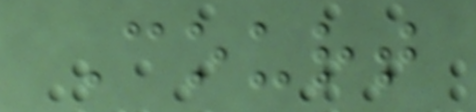Court
